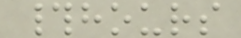#hours
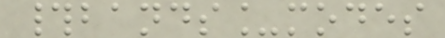#bands_modes
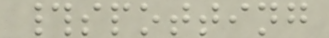#spotting
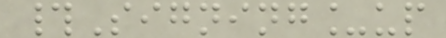#Signing_up
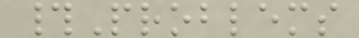#Problems
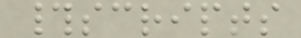#scripts
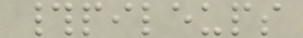#pileups
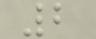2
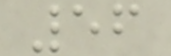56
